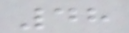48
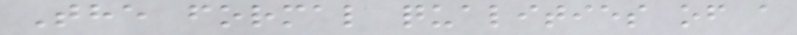The formal qualities of a
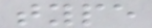type
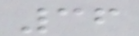36
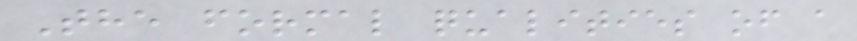The formal qualities of a
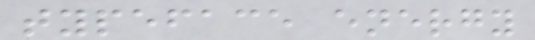typeface energy
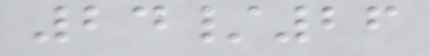24/26
